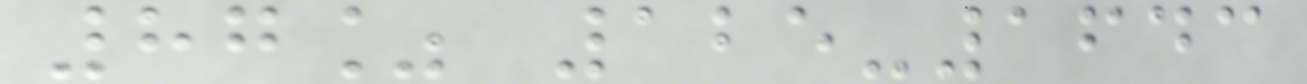87% 125-1643
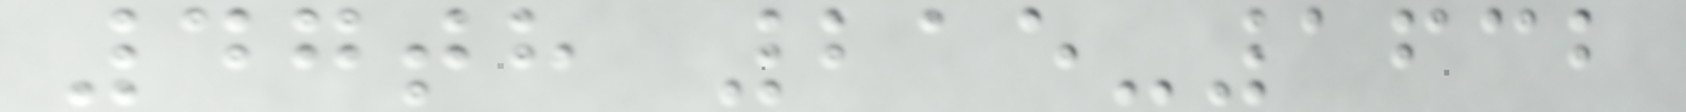47th 215-1632
